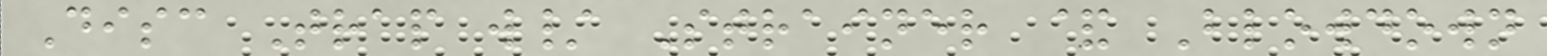Disc Trap w/ Strainer & Blowdown
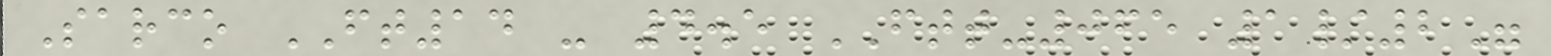Sarco FT14 - 4.5 FTT-065 1/2"
